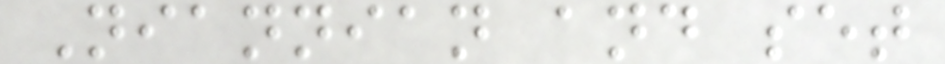Niannian and set
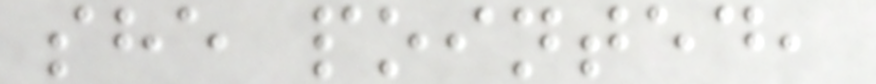she pointed,
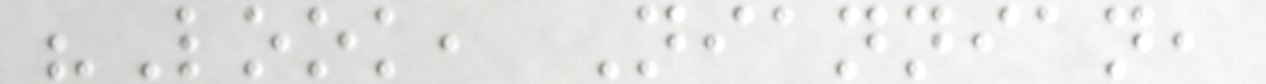"Look, Niannian,
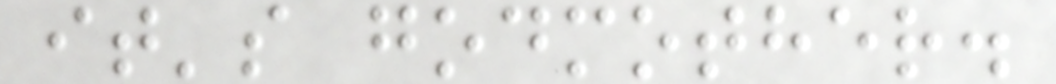it's godmother.
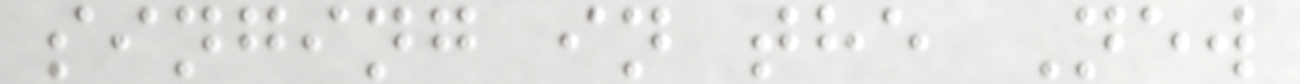singing in the New
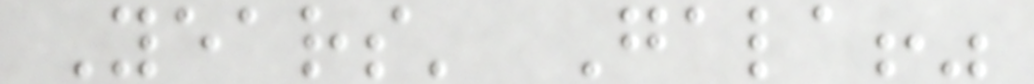Years' Gala!"
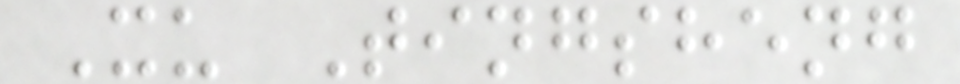Xu Tingsheng
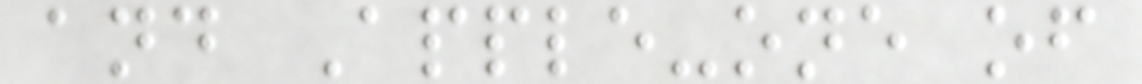and Apple-one of
